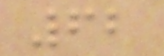62
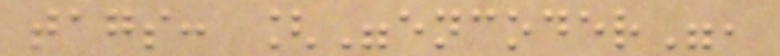tags: ["encoder",
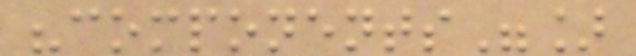"components"]
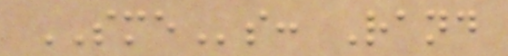SMEs: Rand
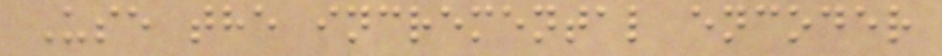Use the incremental encoder
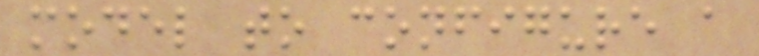model to configure a
